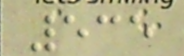535
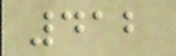412
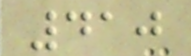410
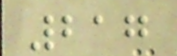217
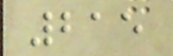215
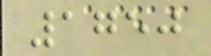1750
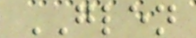GLEN
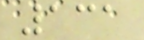131
